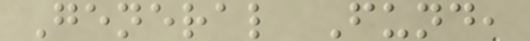General Fund,
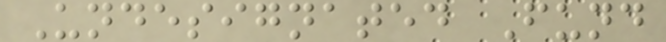Undesignated Fund
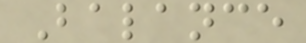Balance
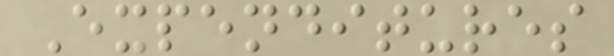Expenditures
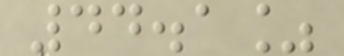44.1%
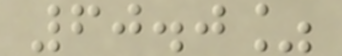60.0%
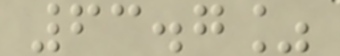63.7%
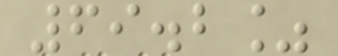69.2%
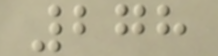278
